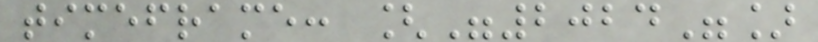timeframe: ["2024"]
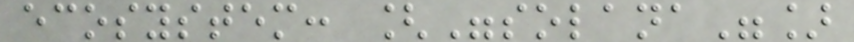ecosystem: ["solana"]
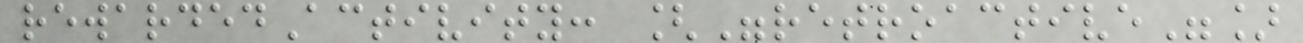rewardedActivity: ["retroactive"]
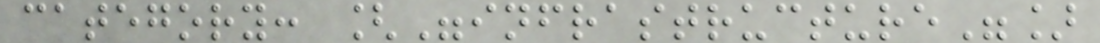category: ["infrastructure"]
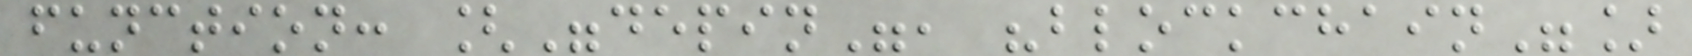function: ["depin", "blockchain"]
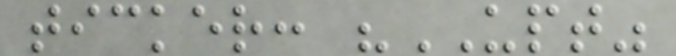ticker: "UPT"
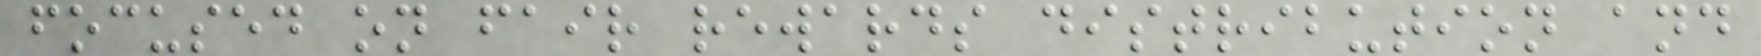focused on fair rewards distribution and
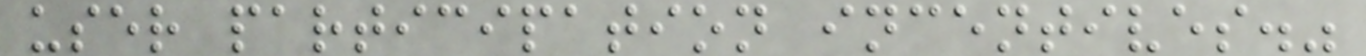user participation incentives."
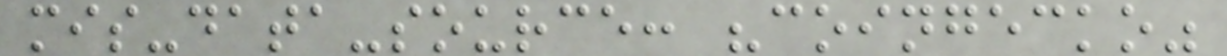mis-data-source: "coingecko"
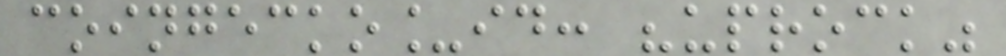coingecko_id: "uprock"
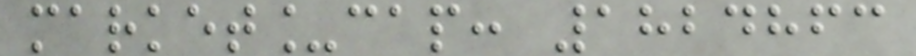market_cap: 1824863
